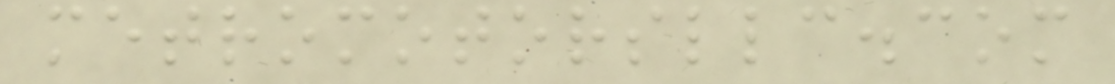metromotorsllc.com
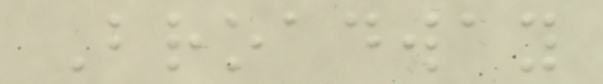Broadway
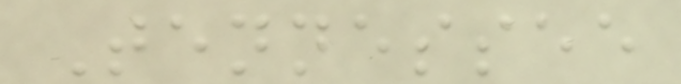Tennessee
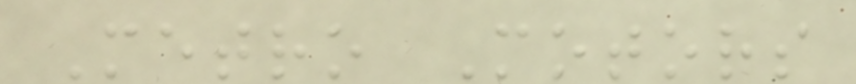Metro Motors
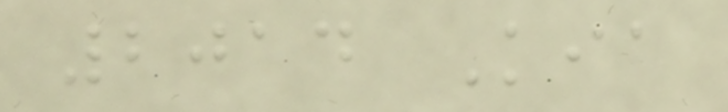2014 Kia
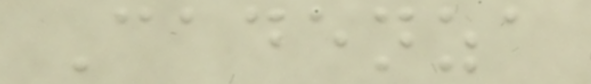Cadenza
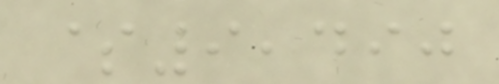$9,490
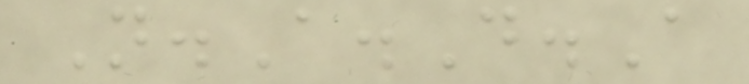N.A.D.A
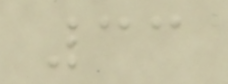33
